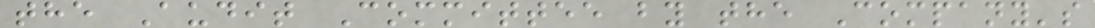the Audit Committee by the Company's
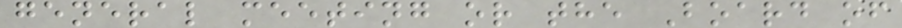general meeting or the Board of
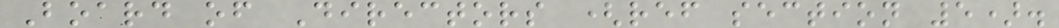Board of Directors (ref section 5).
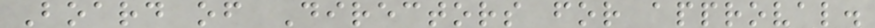Board of Directors for approval.
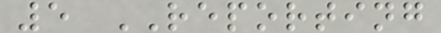5 REPORTING
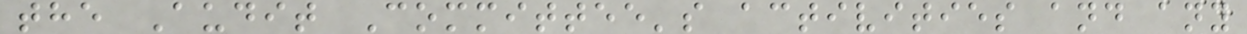the Audit Committee's activities and any
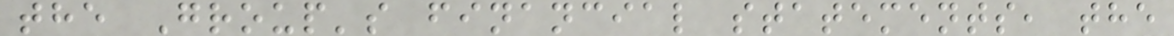the Group's financial statements, the
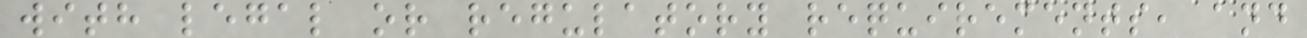with legal or regulatory requirements, and
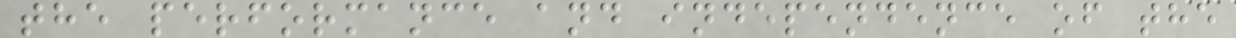the performance and independence of the
